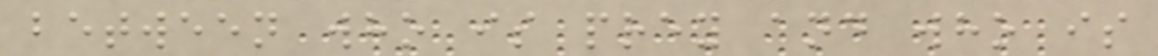between who is prey and who is
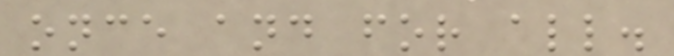once and for all.
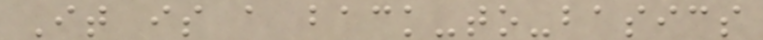It is a back-to-basics
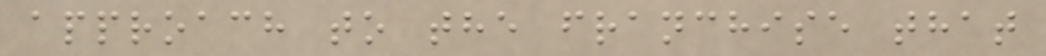approach to the franchise that
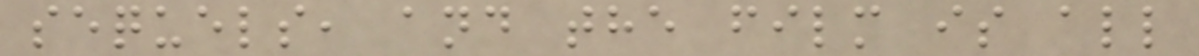sequels, and the film is all
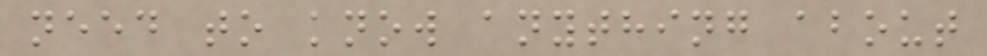need to know anything about
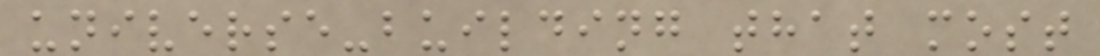universe-building that most
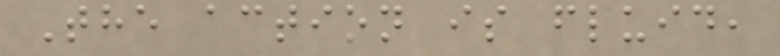The action is fluid,
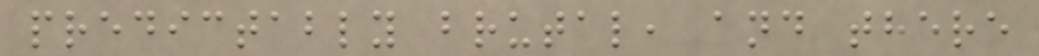predictably brutal, and there
